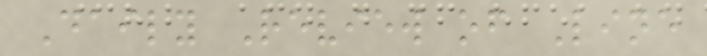Daily Review of Line
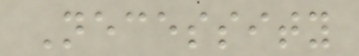Necessity
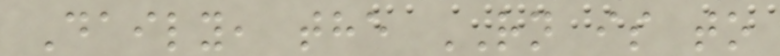Daily, the RN is to
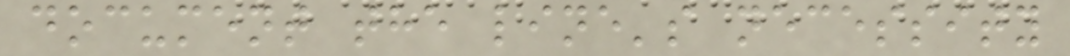document the line's necessity
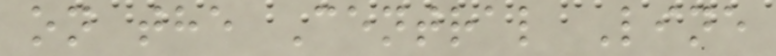on the Central Line
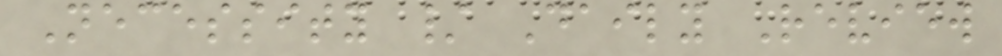Necessity / Daily Review
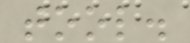tool.
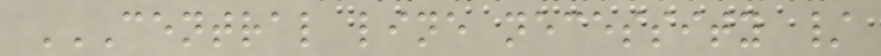CENTRAL LINE NECESSITY /
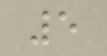5
